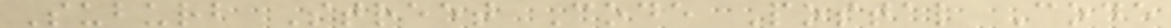Suburb Street Code Postal Code
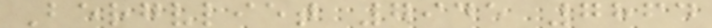Bergvliet 7945 7864
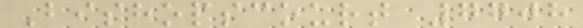Bishopscourt 7708
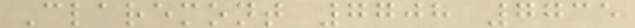Claremont 7708 7735
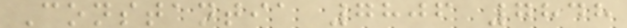Constantia 7806 7848
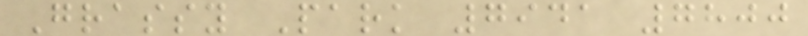Grassy Park 7941 7800
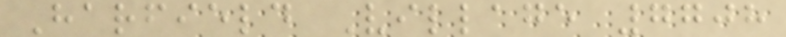Harfield Village 7708
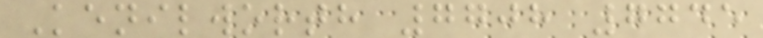Kenilworth 7708 7745
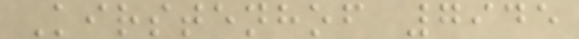Kirstenhof 7945
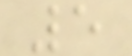5
